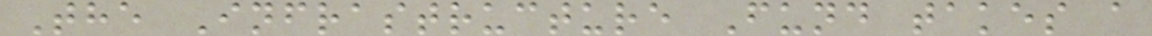The Infrastructure Fund takes a
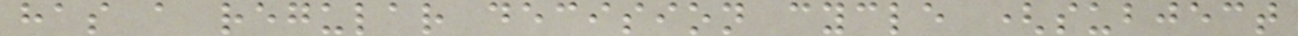has a regular decision cycle (subject
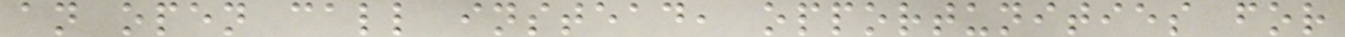an open call instead, opportunities for
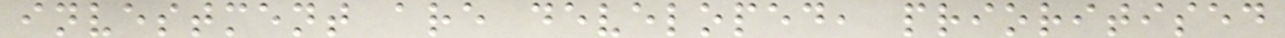investment are developed, prioritised
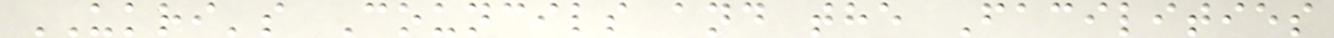UKRI's Councils and the Facilities
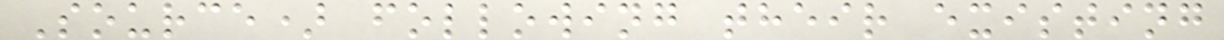Source) following their existing
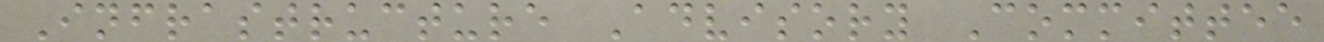Infrastructure Advisory Committee
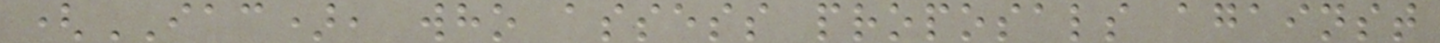(IAC), who assess proposals against
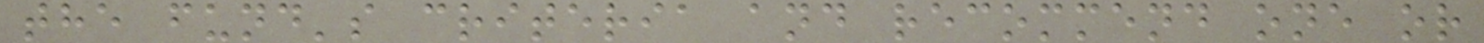the fund's criteria and recommend one or
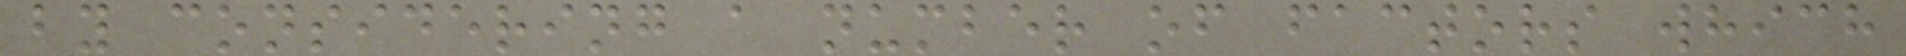by considering a number of factors which
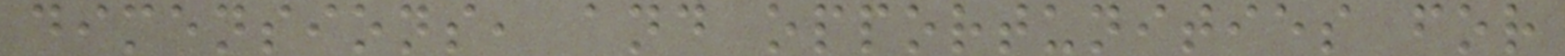dimensions, and opportunities for
